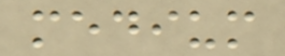medium
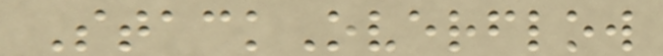StackOverflow
